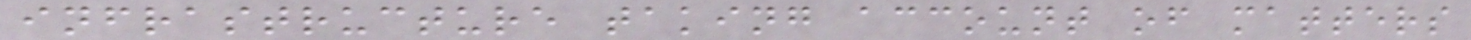infrastructure taking account of matters
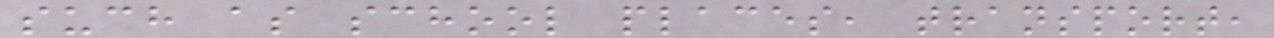such as school places, transport,
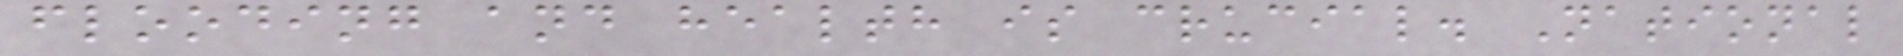flooding and health is crucial. National
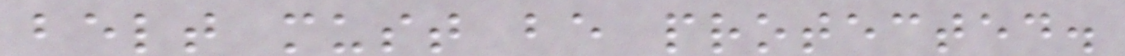belt must be protected.
